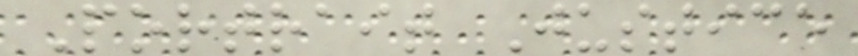Portrait Justice
